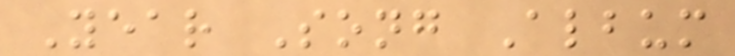Year Song Album
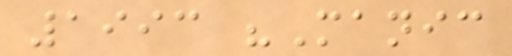1993 "Manic
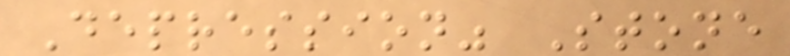Depression" Stone
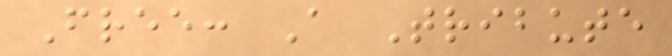Free: A Tribute
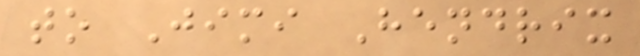to Jimi Hendrix
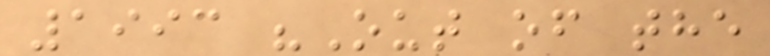1993 "Out of the
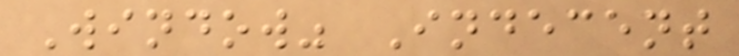Window" Indecent
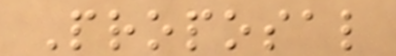Proposal
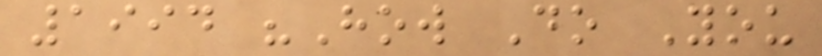1994 "How Do You
